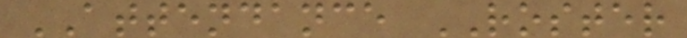ATTENDANCE ROSTER
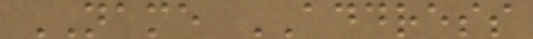NAME ADDRESS
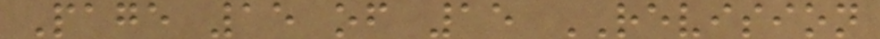Page 15 of 15 REVISION
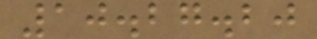10.27.20
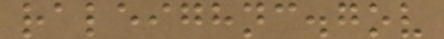raleighnc.gov
